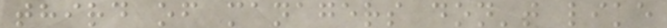third of managers don't like
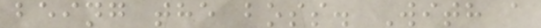being the boss. With a
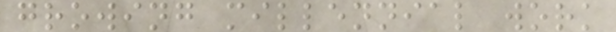growing millennial work
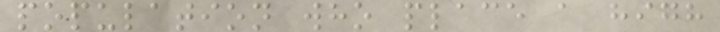population who place a high
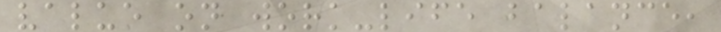value on work-life balance,
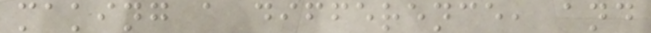making a difference, and
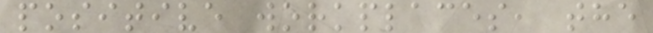positive workplaces, the
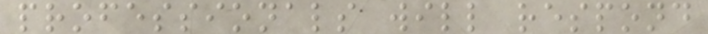professionals will respond
